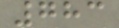783
